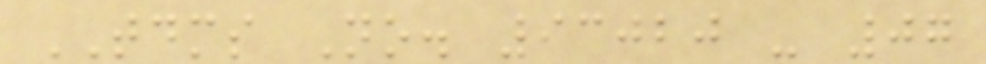TDMS No. 93020 - 07
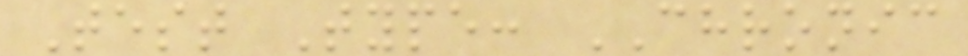Test Type: CHRONIC
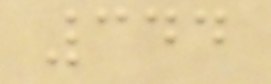344
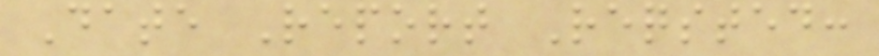Date Report Reqsted:
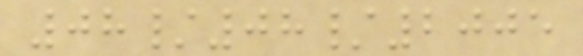08/08/2005
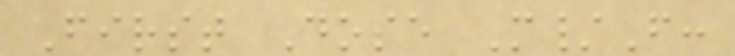First Dose M/F:
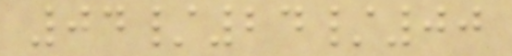04/24/00
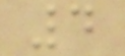4
